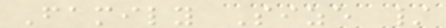Family Size /
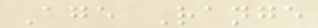Age Range
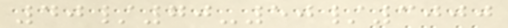40/70-50/3000
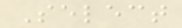Select
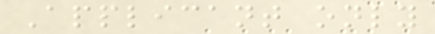Applicant only
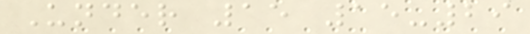Under 15 15-29
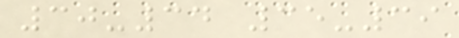30-34 35-39
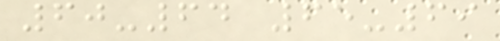60-64 65-69
